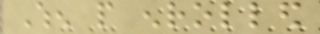When people enrolled
